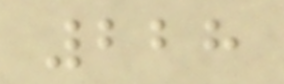228
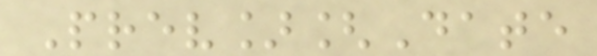Prev][Date
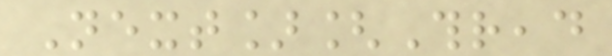Next][Thread
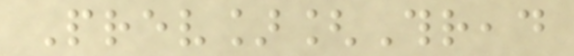Prev][Thread
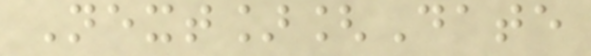Next][Date
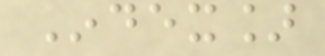Index]
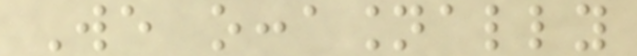We occasionally
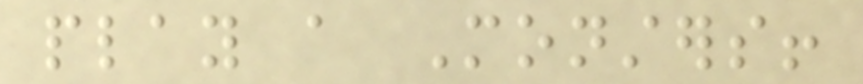play a Monsters!
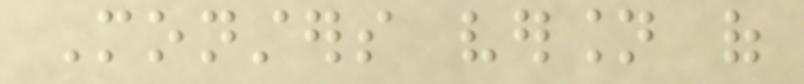Monsters version of
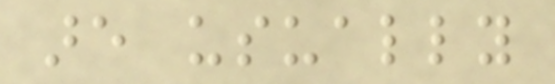are usually
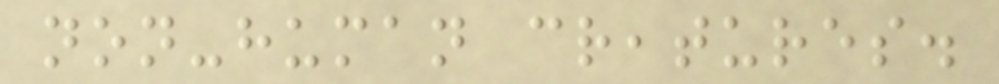non-human creatures.
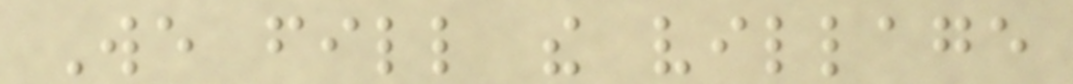We fill the village
